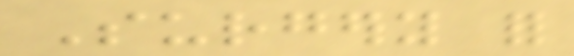Surgery for
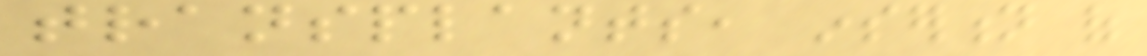transplants, insertion of
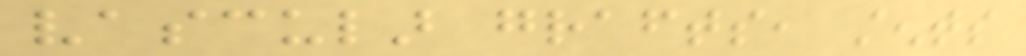vascular grafts, stents
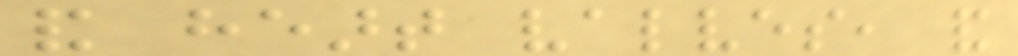and heart valves, and
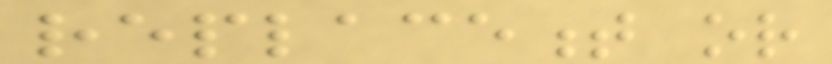replacement or
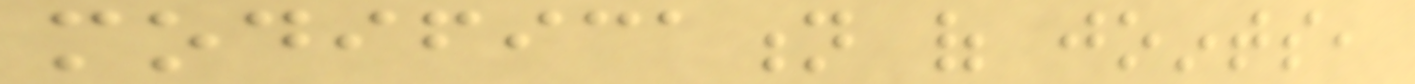modification of joints,
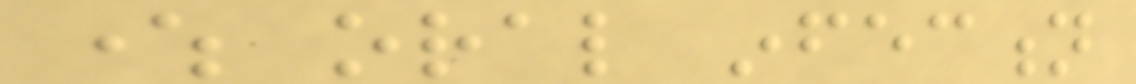where oral infection
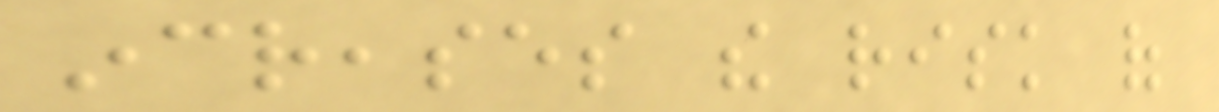increases the risk of
